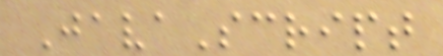JavaScript
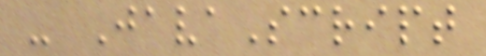- JavaScript
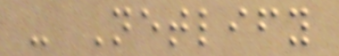- Netlify
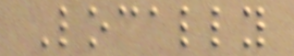Locally
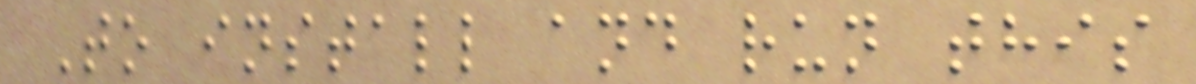To install and run this
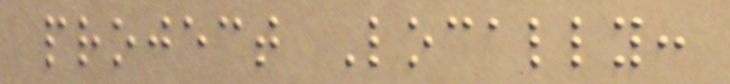project Locally:
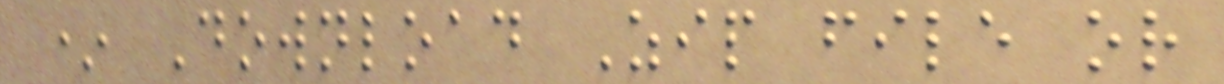* Download Zip file or
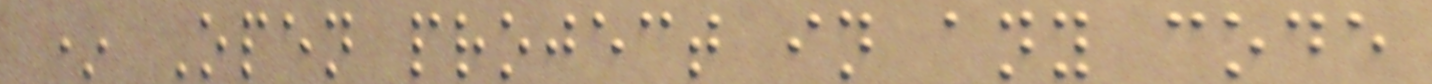* Open project in any code
